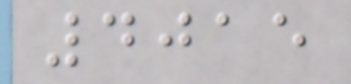4015
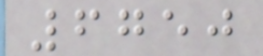6750
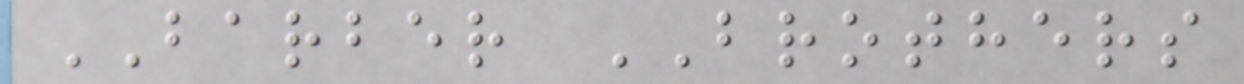BARBER BROTHERS
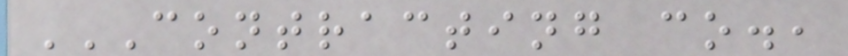CONTRACTING CO.,
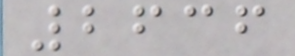2636
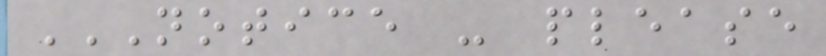NOTICE - PLEASE
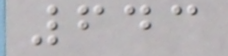643
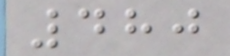480
